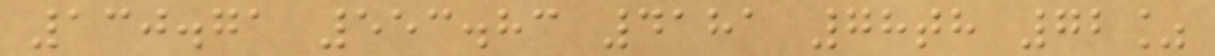130.71 553.83 4181 78th 72%
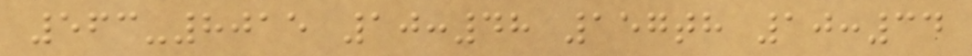563-8015 10:48 157th 10:34
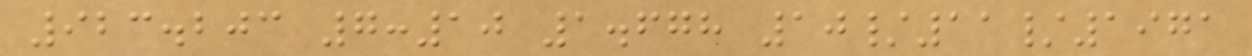923.203 7:10 1.678 10/11/1971
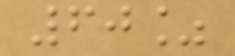60%
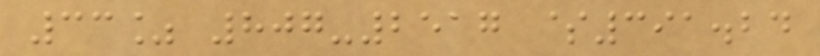33% 807-2517 $391.24
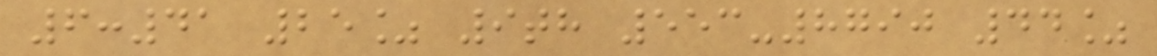6:41 25% 9th 553-8790 44%
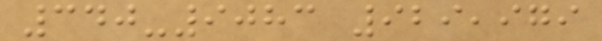340-9083 929,979
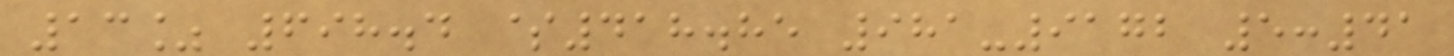13% 698.4 $418.85 981-9172 5:41
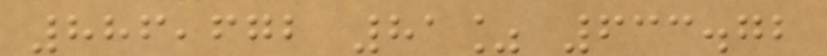886,672 81% 633.72
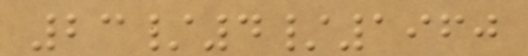23/4/1960
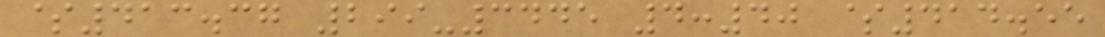$413.37 299-3445 4:40 $414.55
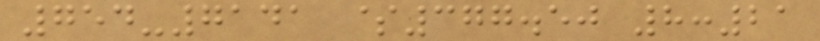754-7141 $377.50 8:21
